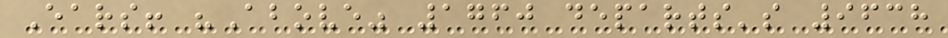Ears! "Above" 1760 departs's 9638
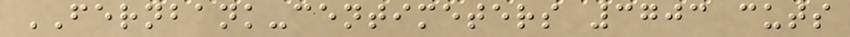FERNBANK-centimeters 3703 cuts
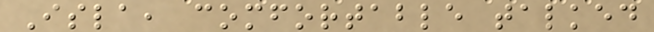Isla, comfortable talked
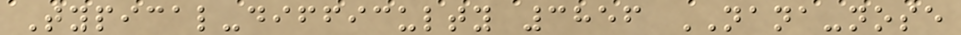Typical-difficulty 3856 NANA-nose
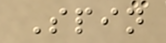Spin
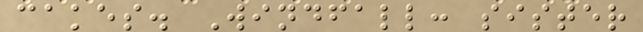cakes. Windfall: sister
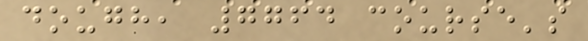dough, 7764 course's
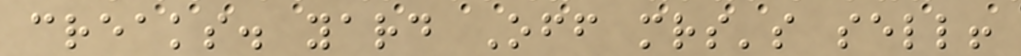creaks. yard Off mrs's sell!
